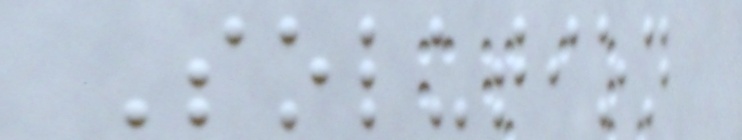Solution
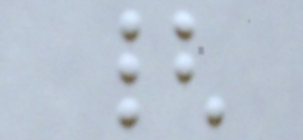{
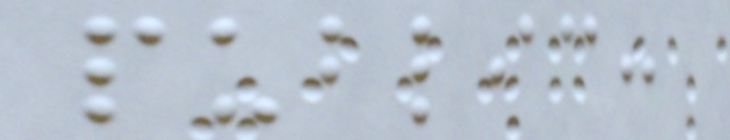public:
